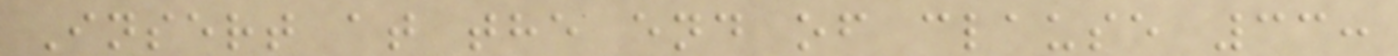Insert at the end of clause 33:
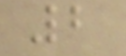2
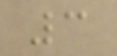3
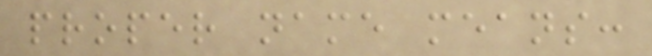proper name means:
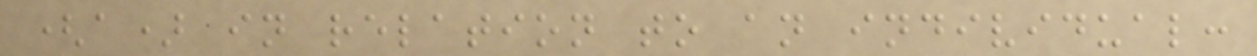(a) in relation to an individual:
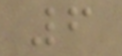6
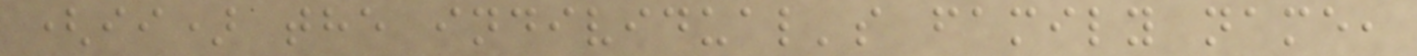(ii) the individual's family name,
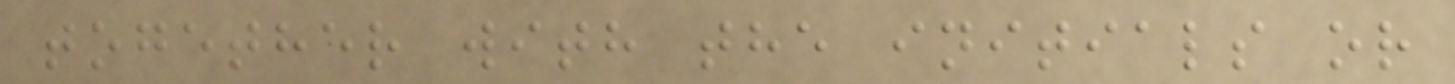together with the initials or
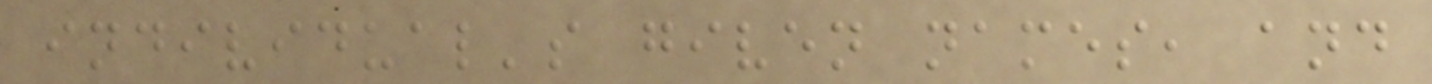individual's given names, and
